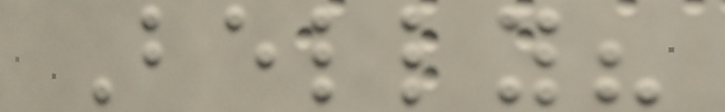Belly?
